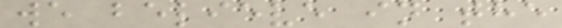we believe in the
